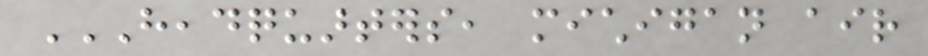HEADQUARTERS, MICHIGAN AIR
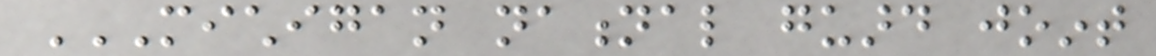MICHIGAN NATIONAL GUARD JOINT
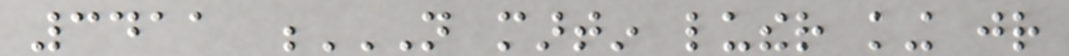3411 N MARTIN LUTHER KING JR
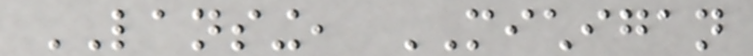LANSING, MICHIGAN
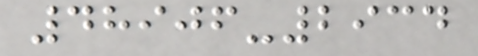48906-2934
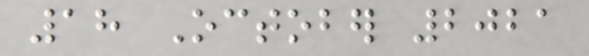18 October 2021
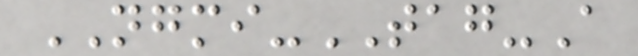NGMI-TAG-A
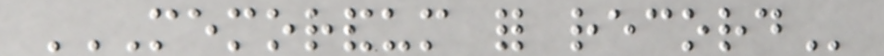MEMORANDUM FOR RECORD
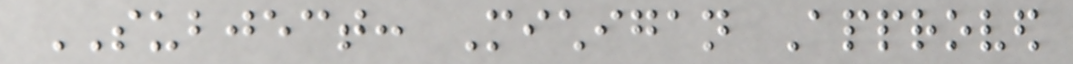SUBJECT: Michigan Approved
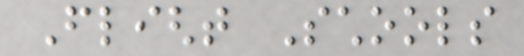Flight Schools
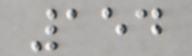154
